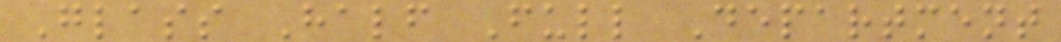Glass Half Full Department
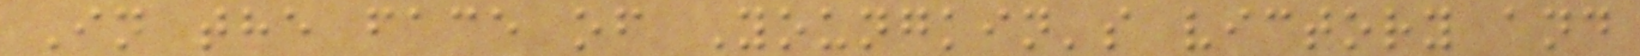In the face of Youngkin's victory and
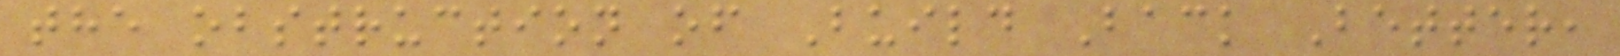the obstruction of Build Back Better,
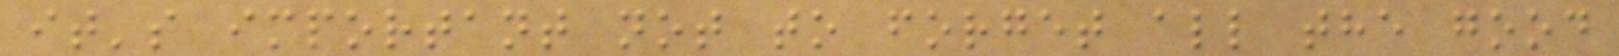it's important not to forget all the good
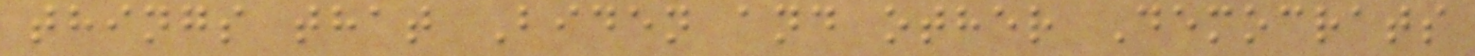things that Biden and other Democrats
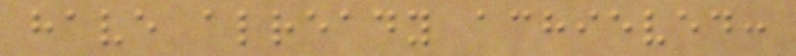have already achieved:
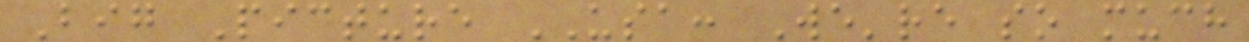Big Picture USA: We're so much
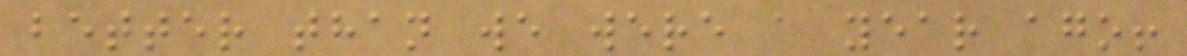better than we were a year ago!
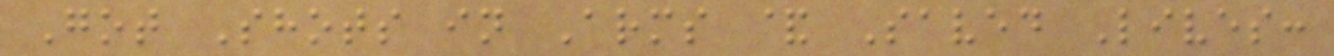Got Shots in Arms & Saved Lives:
